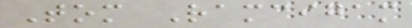Tom Ramcigam
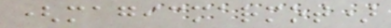(magicmarmot)
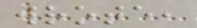wrote,
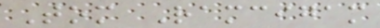Tom Ramcigam
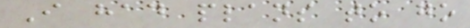I had plans to go
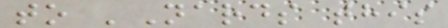to 'Nards this
